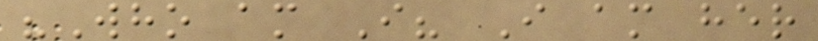"Who am I? I am her
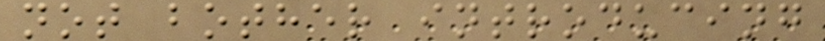not bother introducing
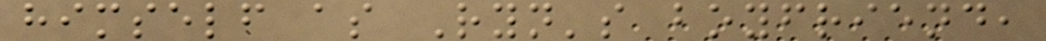himself as Ryn's boyfriend,
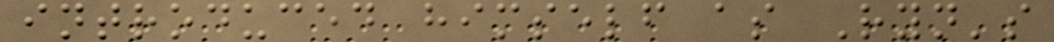introduced himself as Ryn's
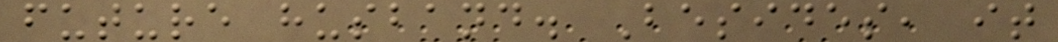future husband. Besides, it
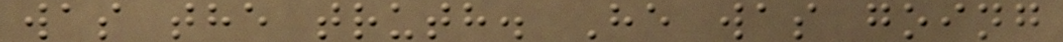was the truth. He was going
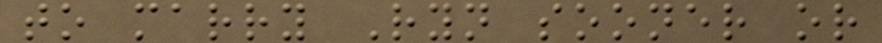to marry Ryn sooner or
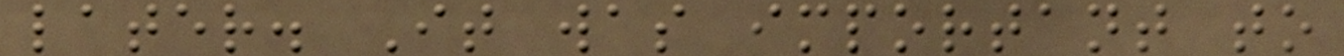later. It was important to
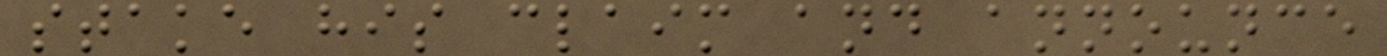stake his claim and announce
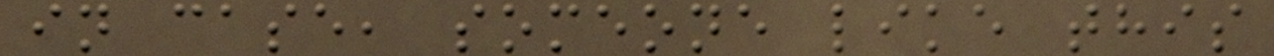in case, someone like this
